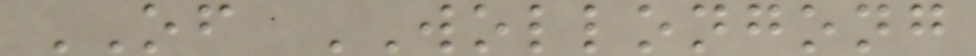OF WOLLONGONG
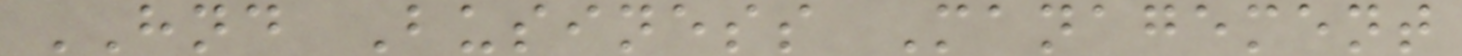HND Business Management
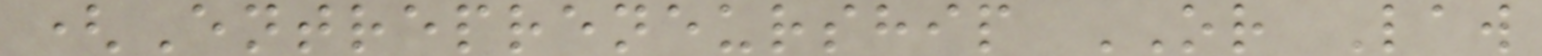(Entrepreneurship OR Law
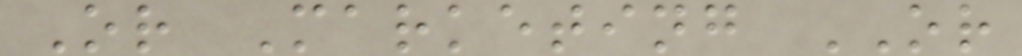Or Marketing OR
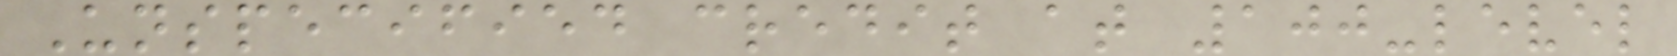Unspecified credit at 100-level
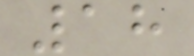18
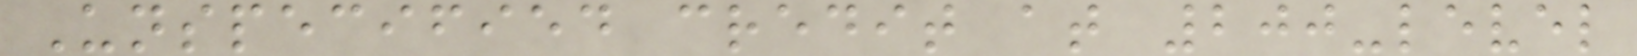Unspecified credit at 200-level
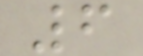6
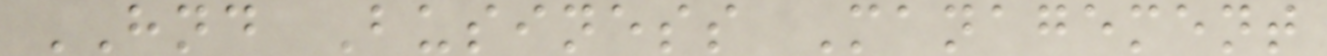HND Business Management
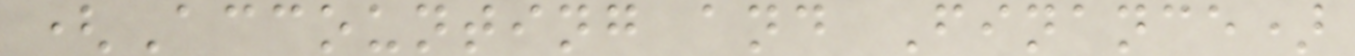(Accounting and Finance)
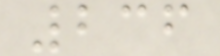236
